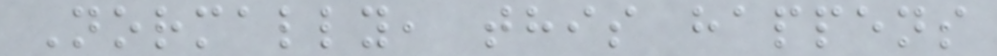Normally, this happens
